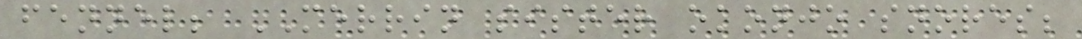fennel; MERRIN sister okonjo snores;
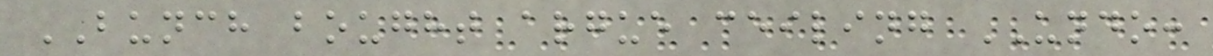BUNCH bought argue ceiling UNDO:
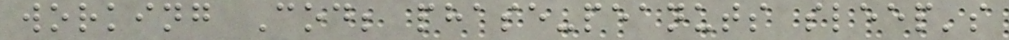working Cod; phase-peanuts sleep's
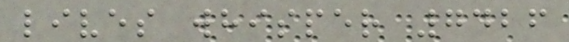lives whisper 7426
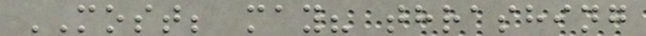MOST; may? thrashing
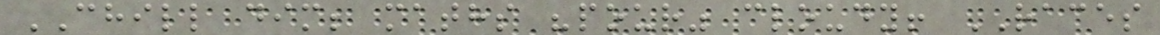CHILL dim; maths "pour" cloudy! RACES
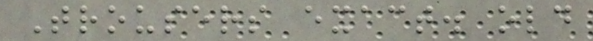Trousers exact. old
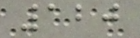120
